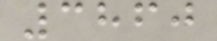3860
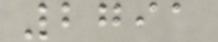2791
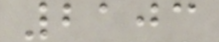2103
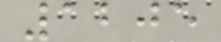1205
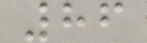86
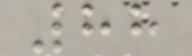88
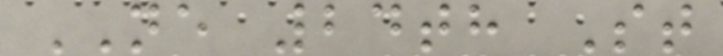NE 24th St
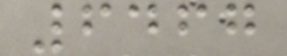6467
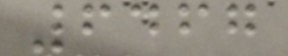6467
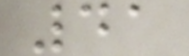41
